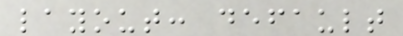layout: default
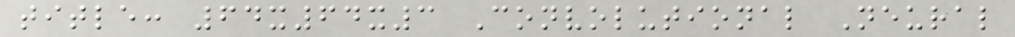title: 64x64x3 Convolutional Neural
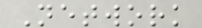Network
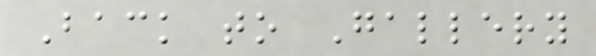Back to Gallery
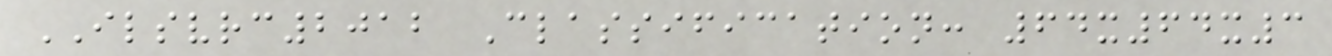ILSVRC2012 Classification: 64x64x3
